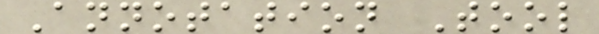Annotation Tool
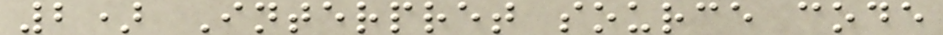2) Interpret source code
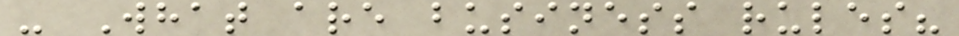- What are business rules?
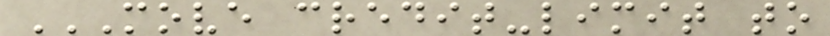MOVE CREDIT-LIMIT TO
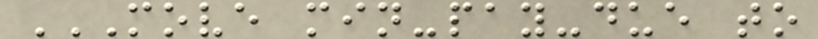MOVE MIN-PAY-DUE TO
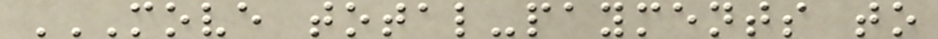MOVE TOTAL-PAYMENTS TO
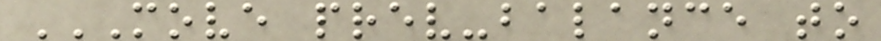MOVE PREV-BALANCE TO
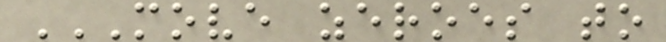MOVE ZEROES TO
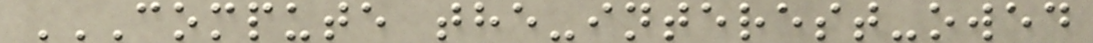COMPUTE THE-INTEREST-OWED
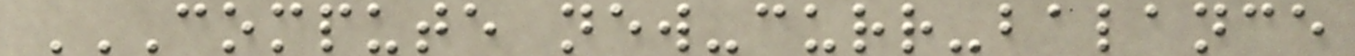COMPUTE NEW-CURR-BALANCE
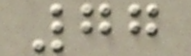77
